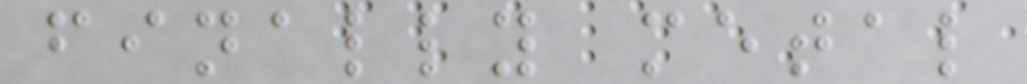finally metal
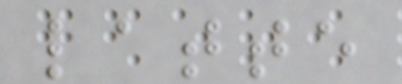latte
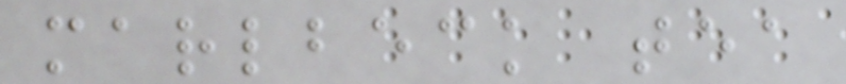marlbeck tea
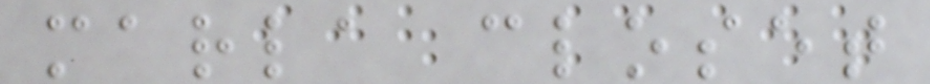marla closet
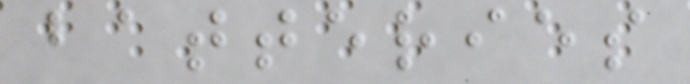batteries
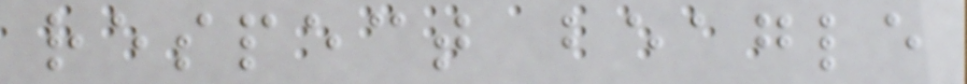respect beagle
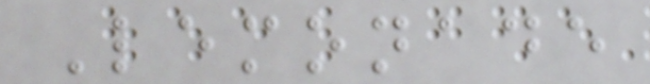Lemonade
